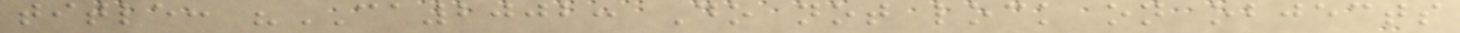title: "CA2002: Do not lock on objects
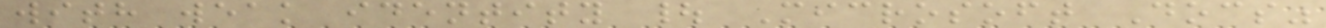with weak identity | Microsoft Docs"
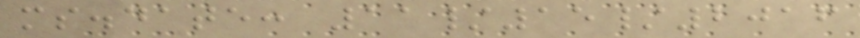ms.date: 11/15/2016
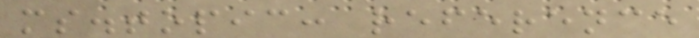ms.topic: reference
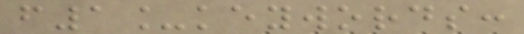f1_keywords:
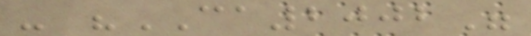- "CA2002"
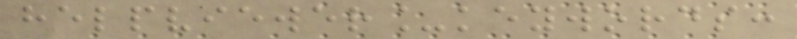helpviewer_keywords:
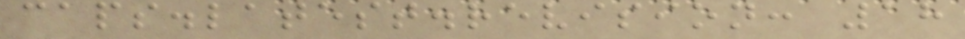caps.latest.revision: 18
